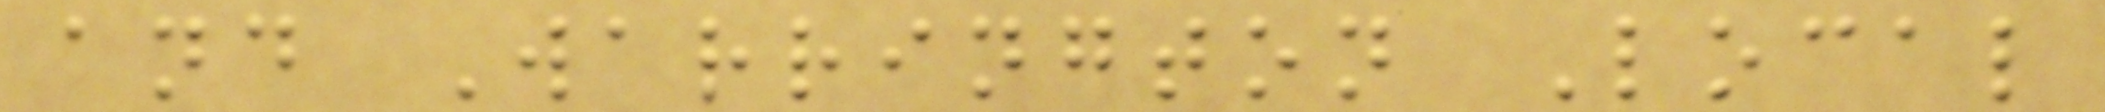and Warrington Local
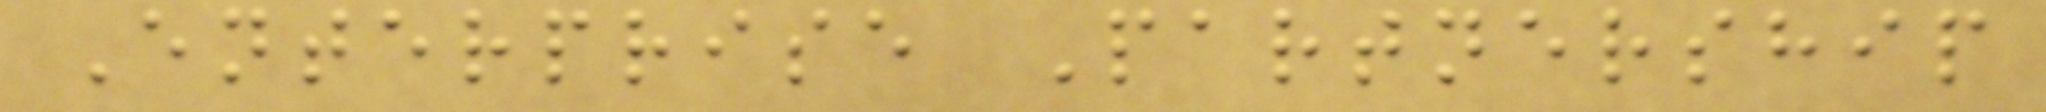Enterprise Partnership
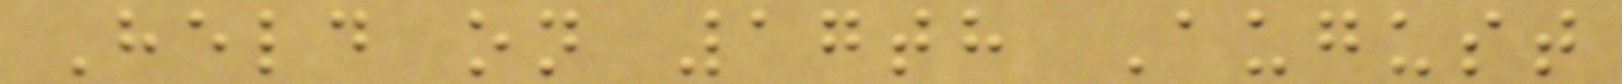Held on 17th August
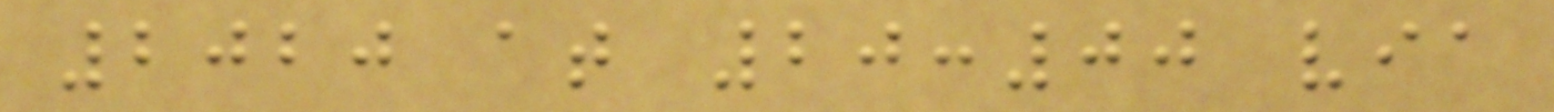2020 at 20:00 via
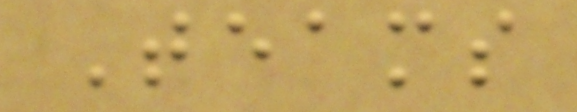Teams
